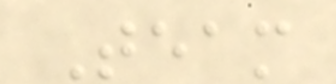Team
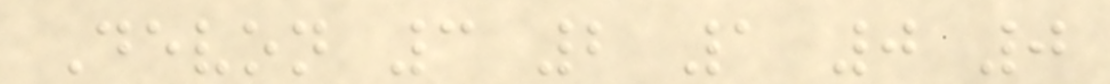Devon 3 2 1 0 0
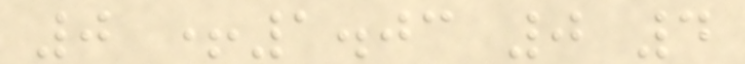0 +1.03 0 4
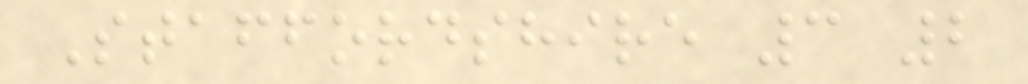Staffordshire 3 2
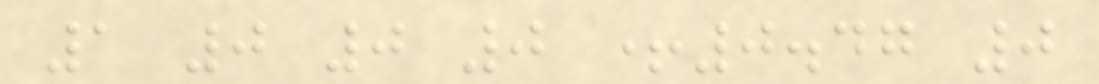1 0 0 0 +0.47 0
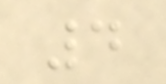4
